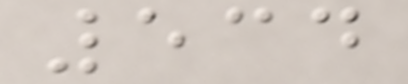534
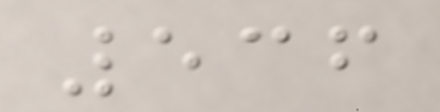536
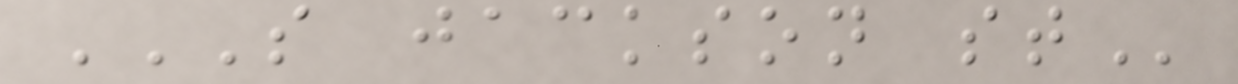S JACKSON ST
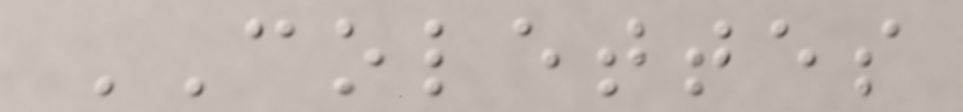COLETTES
